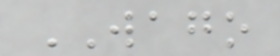WAGO
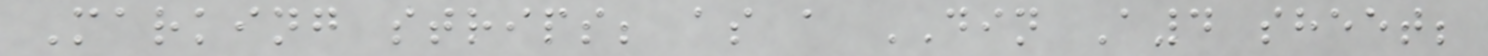Marking strips; as a DIN A4 sheet;
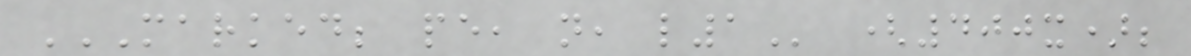MARKED; PE, N, L1 (400x);
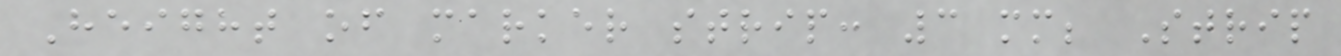Height of marker strip: 3 mm; Strip
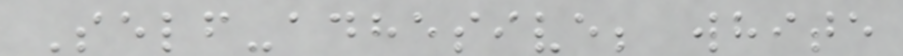Self-adhesive; white
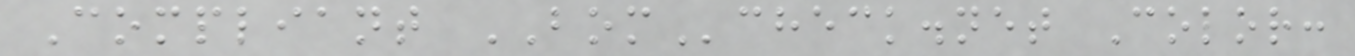Compliant BOMcheck.net Color:
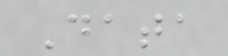Data
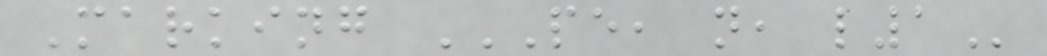Marking PE, N, L1
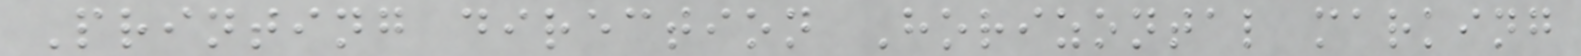Printing direction Horizontal marking
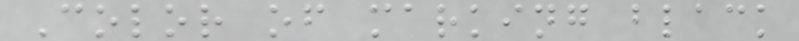Color of marking black
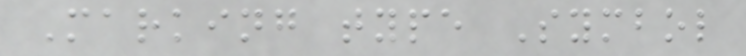Marking type Symbol
